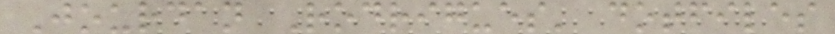Jourdan Rodrigues' dotfiles
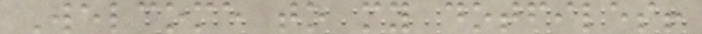Welcome to my dotfiles!
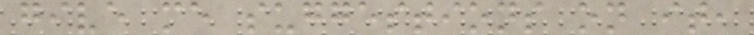give me suggestions on it,
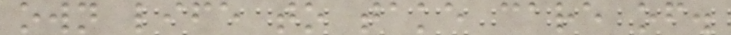own life to take care of.
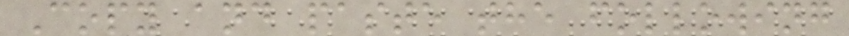Copy and paste the following
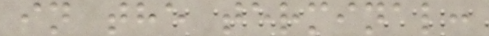in the terminal:
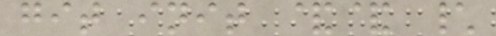git init && \
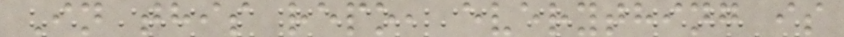In this repo, everything is
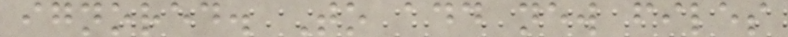ignored. To add new files
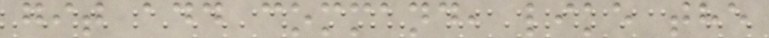git add command, like the
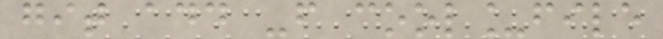git add -f cool_file
